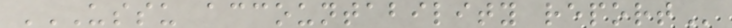USSU ACCOUNTABILITY REPORT
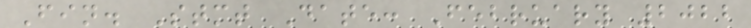Fin. Stmt Date: February 2022
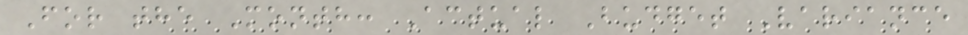For the Month: Actual Budget Variance
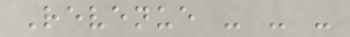Revenue - - -
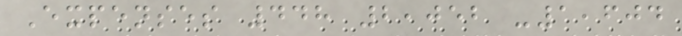Expenses 448 2,052 -1,604
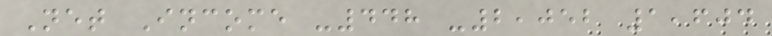Net Income -448 -2,052 1,604
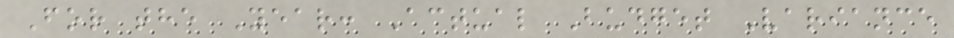For the Year: Actual Budget Variance
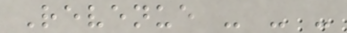Revenue - - -
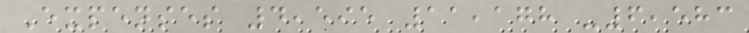Expenses 4,595 11,178 -6,583
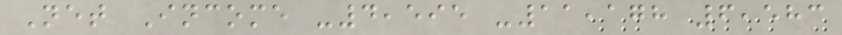Net Income -4,595 -11,178 6,583
